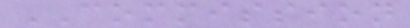COMMISSION
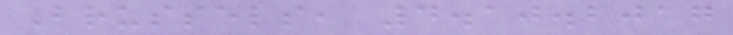Brussels, 4.10.2017
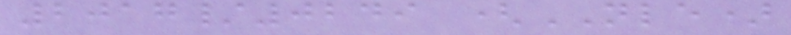2017/0249 (NLE)
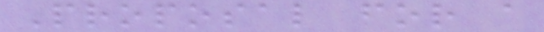Proposal for a
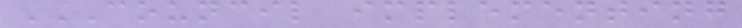COUNCIL IMPLEMENTING
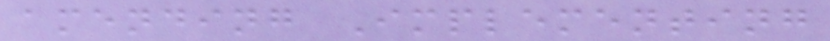amending Implementing
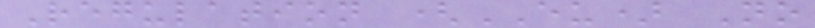Regulation (EU) No
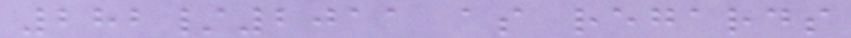282/2011 as regards
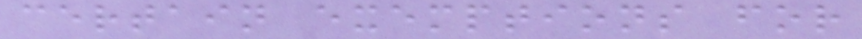certain exemptions for
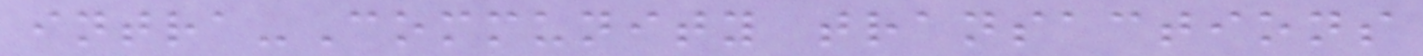intra-Community transactions
